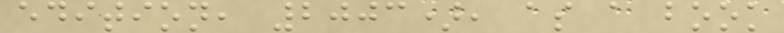edition, 2003), as a book
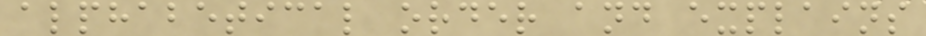alphabetical order and explains
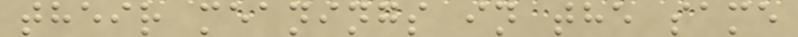their meanings in the same
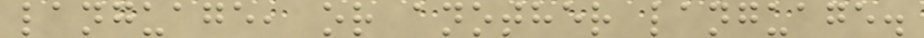language, or another language.
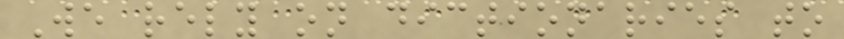We rely on dictionaries to
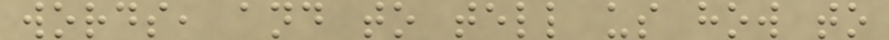words, and to tell us how to
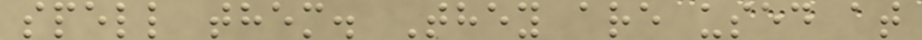spell them. They are used at
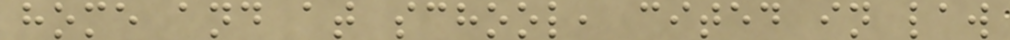home and at school, cited in law
